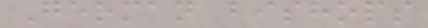German bishops
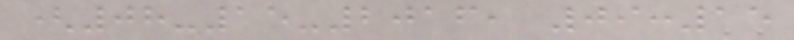(08-15-2016, 09:15
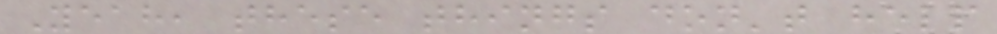Yeah, these things don't help
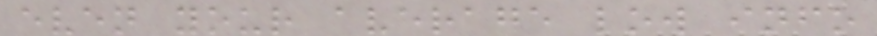even your average low info
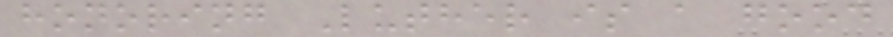honoring Luther is a good
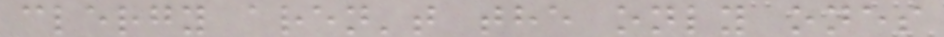clergy aren't the only ones
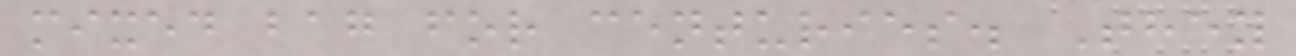mixed bag for centuries. They
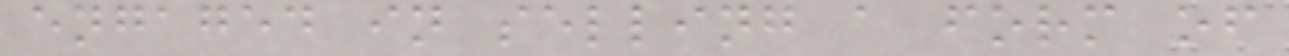engaged in selling a form of
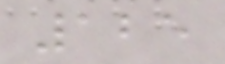125
